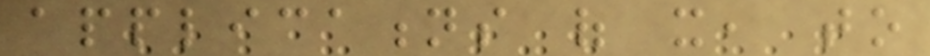applications of it, to
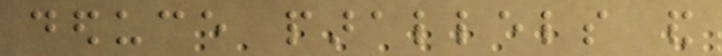deduce parallels and
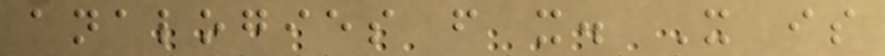analogies from it. It is
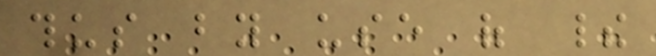thus by use of their
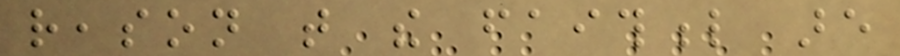reason that the faithful are
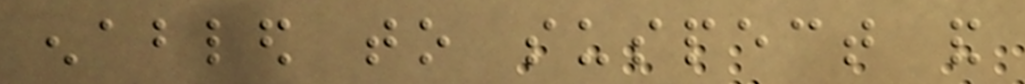enabled to suspect and
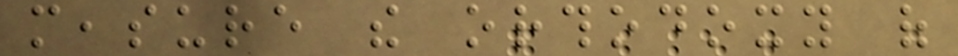measure the orthodoxy of
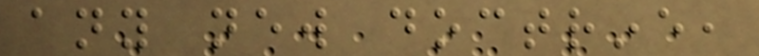any new doctrine,
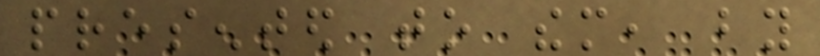presented to them, by
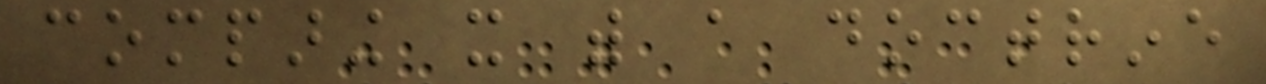comparing it with a doctrine
